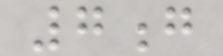7g
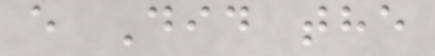e Did the
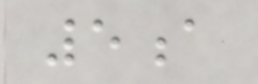5a
